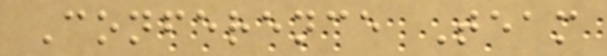Conference Team
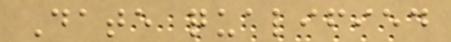Date qualified
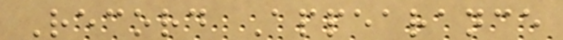Record Appearance
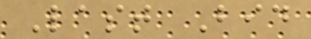Last Bid
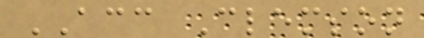ACC Clemson
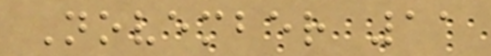November 11
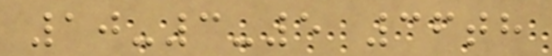10-3-5 36th
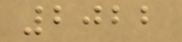2022
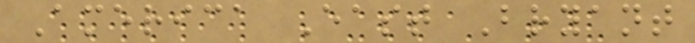America East Bryant
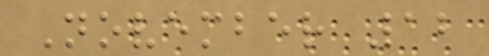November 12
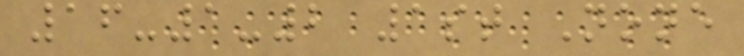16-1-2 1st None
